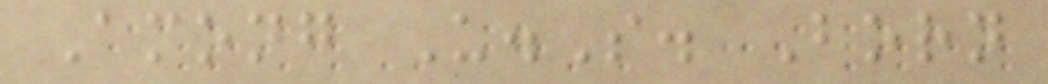Among U.S. Born
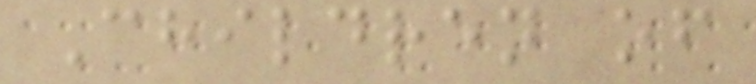Children of
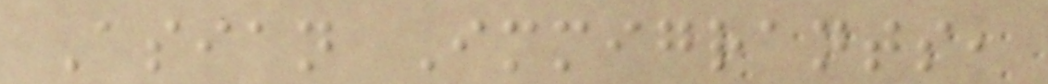Asian Immigrants,
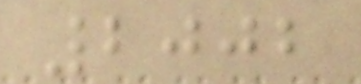2002
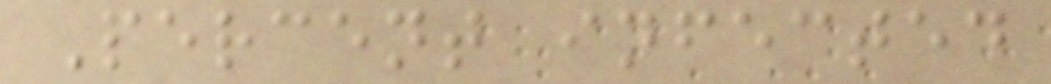Percent infected
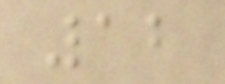12
